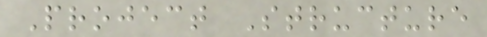Project Structure
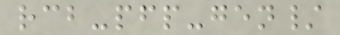rcb-pfp-gen/
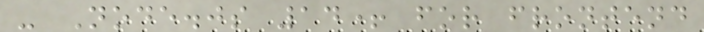- Node.js 14+ for frontend
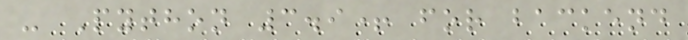- Python 3.9+ for backend
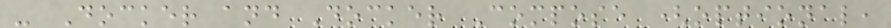- Docker and Docker Compose (optional,
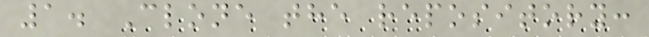1. Clone the repository:
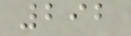292
